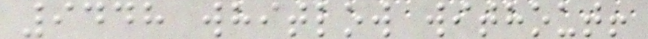9448 whitlow without!
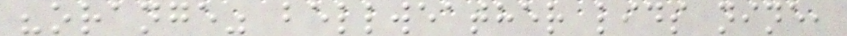"orange" bellweather lids nine,
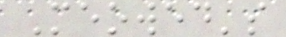Meowed's
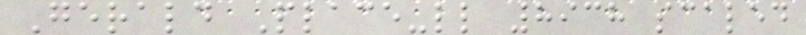Gerald Place-ll 8938 scaled
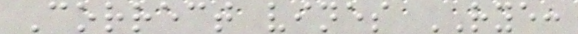Correct vines RYE:
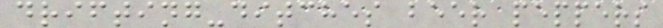drifting-ditches beer peppers
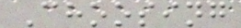Choosing
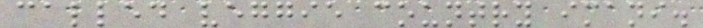called veggie country imani.
